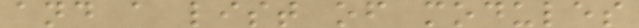and a list of modules
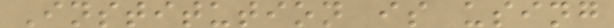Institution is using
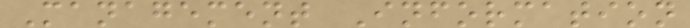Management Information
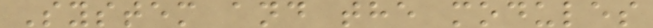System and the modules
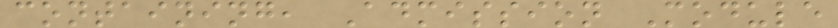containing, Admission Module
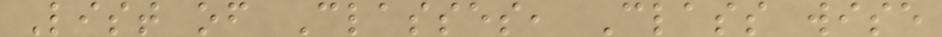List of Classes, Class wise
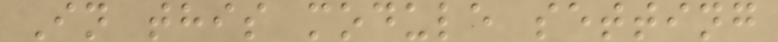In this module setting
